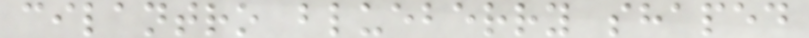cilantro blueberry shaped
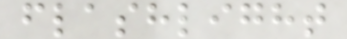flashlight
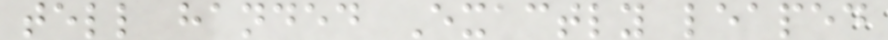tell handed Exactly leaped
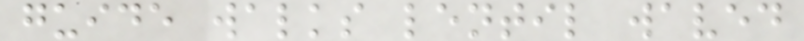guide walks lentil waved
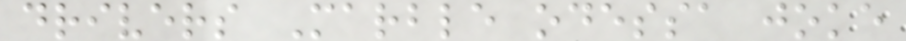drivers Marble odessa joke
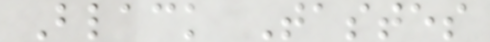Black Tastes
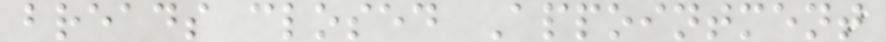breads closed Appointment
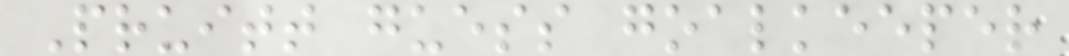Pruitt guess goalkeeper
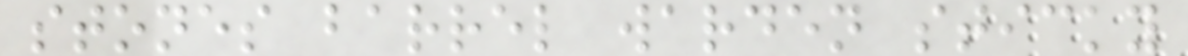stones barrel warden sticky
